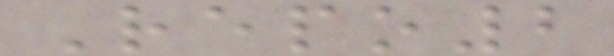Repo2
